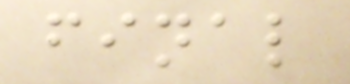final
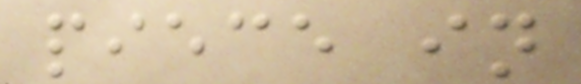piece in
